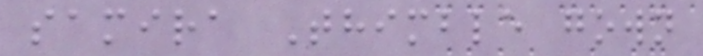samira Thimble gown
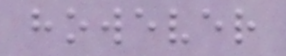however
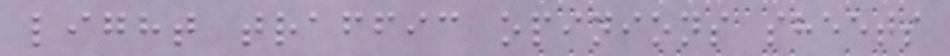light traffic opinions sheets
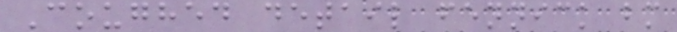Coughed detail fennick bm
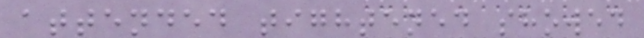attended tightened showed
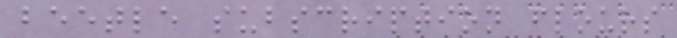beetle subscription flours
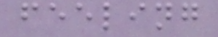feeling
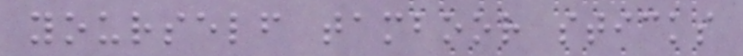yourself tamboor sticks
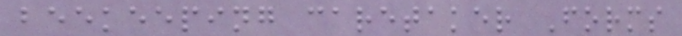beekeeping caretaker Forms
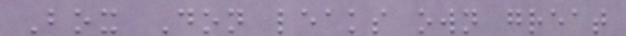Box Don leaks own great
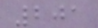201
